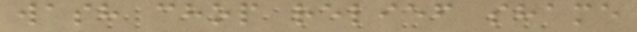wash chop relief shame
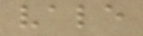vale
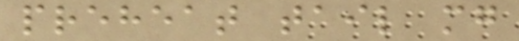preheat tail mg
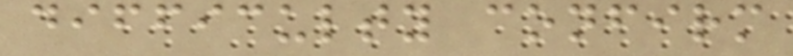difficulty confirm
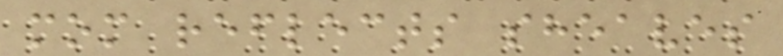mom reflects sheaves
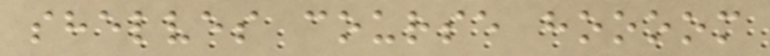shelves course hoooom
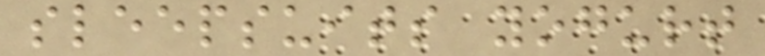sleepsuits yogurt
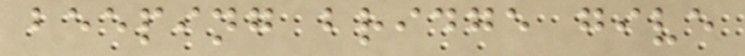beeping bridge give
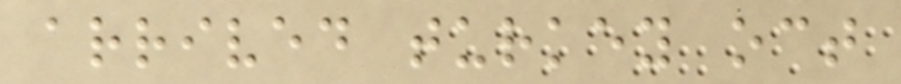arrived turkey oct
